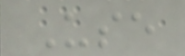Use
